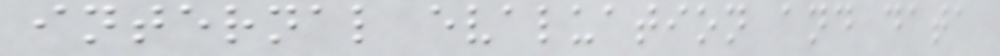internal evaluation and data
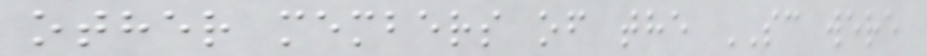other members of the SC were
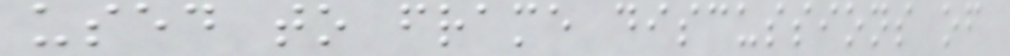used to frame discussions of
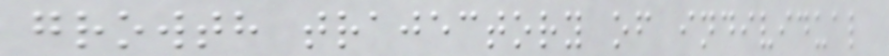growth trajectory of individual
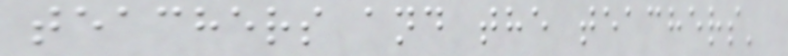teachers and the teachers'
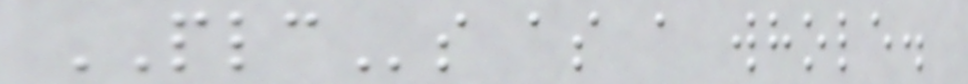PLCs as a whole.
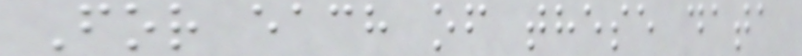For each of these data
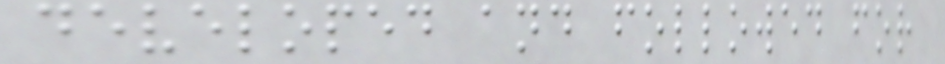developed and followed for
